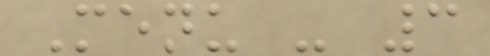Menu - 3
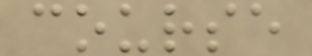course
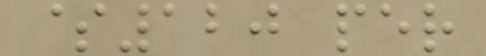$120 per
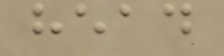head
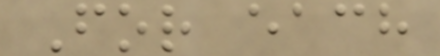For each
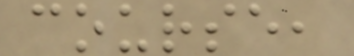course,
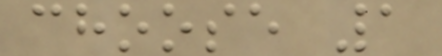choose 1
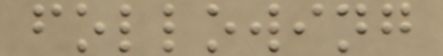following
